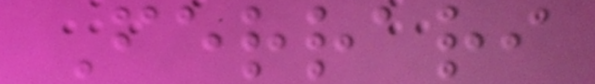Ferrari
